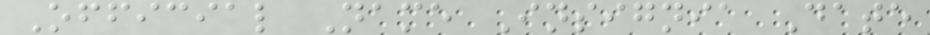Official Name Insignia Date
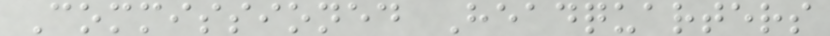Commissioned Headquarters
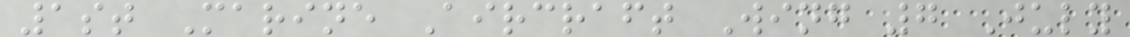1st Marine Aircraft Wing 7 July
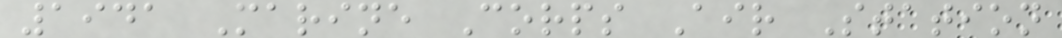1941 Marine Corps Air Station
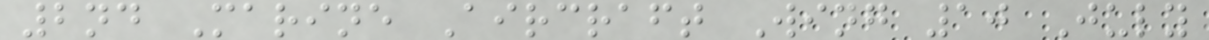2nd Marine Aircraft Wing 10 July
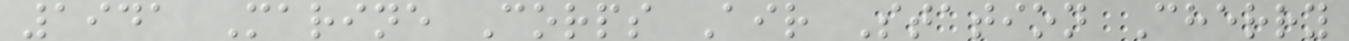1941 Marine Corps Air Station Cherry
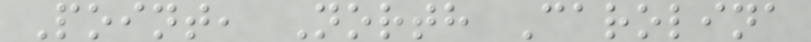Point, North Carolina
